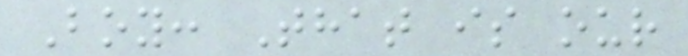Boy: That is our
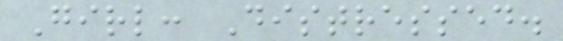Girl: Distressed.
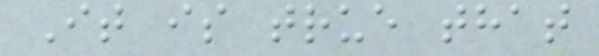It is true that
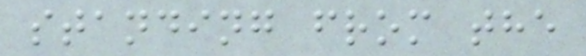standing from the
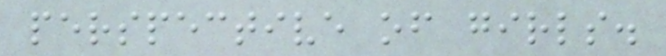perspective of girls.
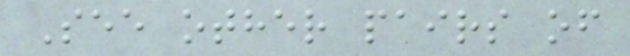See other pairs of
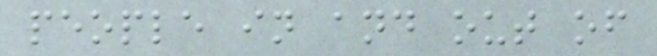people in and out of
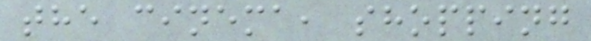the cinema, shopping
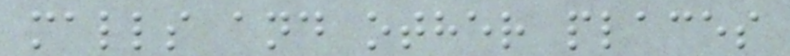malls and other places
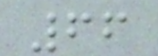66
